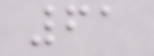61
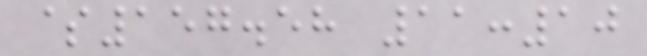$157.58 11:10
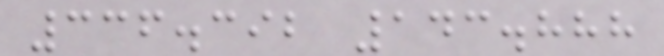336.392 143.888
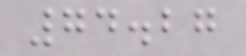74.27
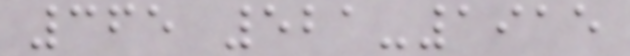365 521-1915
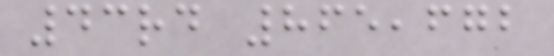43rd 865,672
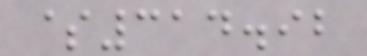$314.92
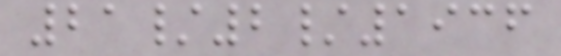21/2/1936
